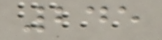245
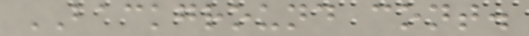BACKGROUND cont.
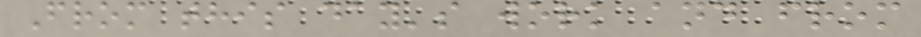From this day's work and from
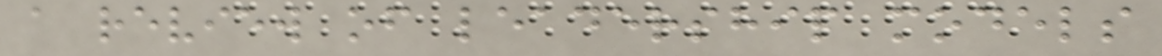a review of leadership models
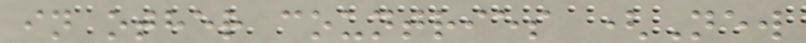in other countries (New
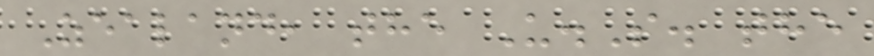Zealand, the U.S. the
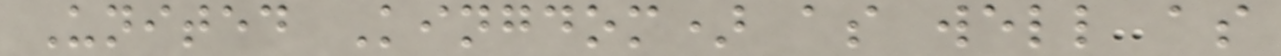United Kingdom) as well as
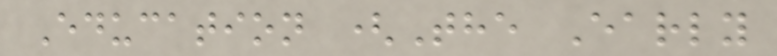Education (The Early
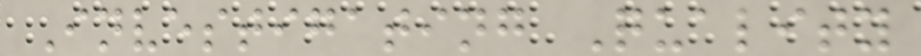Investigating Quality
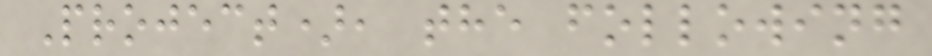Project), the following
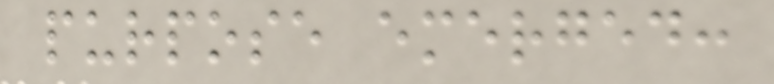purpose emerged:
